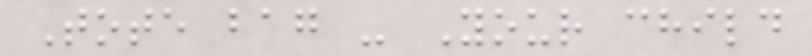Tote bag - Your child
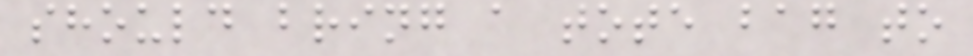should bring a tote bag to
